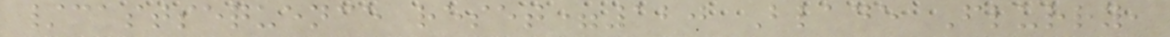/castsequence reset=120 Blade Flurry,
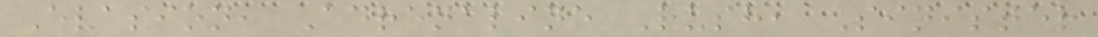Evasion, Adrenaline Rush, Sinister
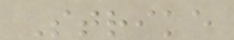Strike
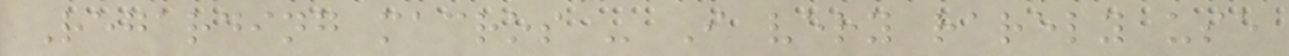Regarding macros - I very rarely use
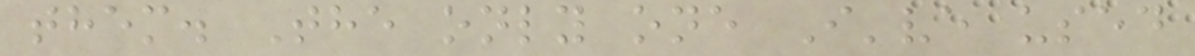them. The only one I've used
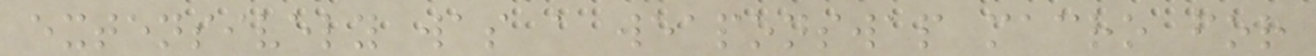extensively was a weaponswap macro for
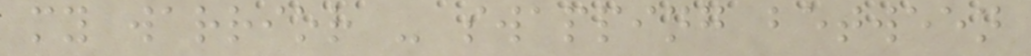my warrior - swapping between
